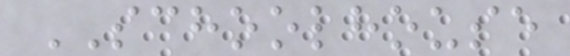SCHOOLHOUSE
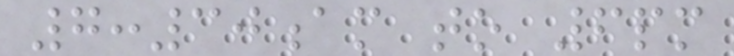7:30am to 6pm
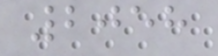2058
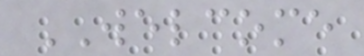WELCOME
